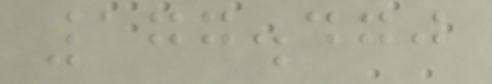177.470
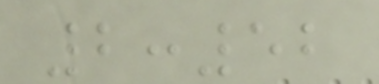2:52
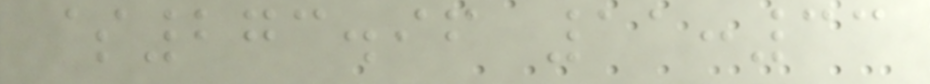$273.96 11:33
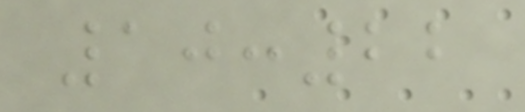10:22
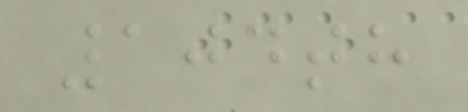104th
